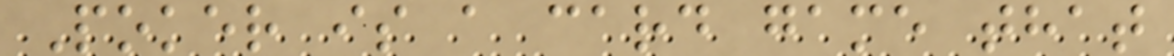Poker is a card game that
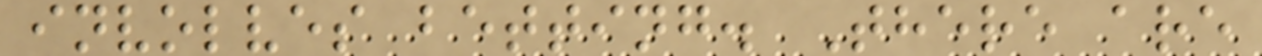involves betting. There are
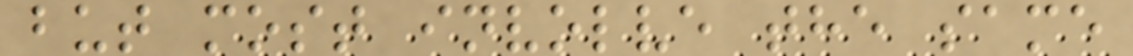but most involve the same
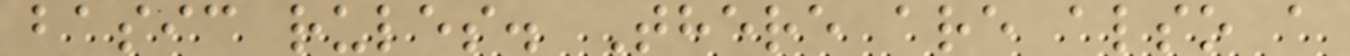basic rules. There are also a
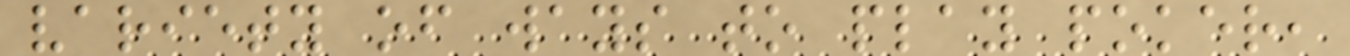variety of ways to play poker,
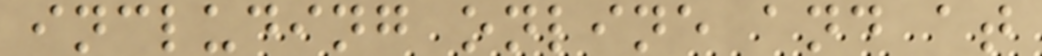including online and at
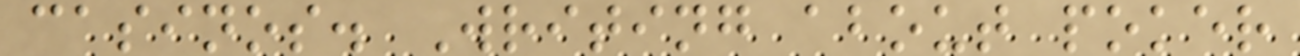casinos. Writing about poker
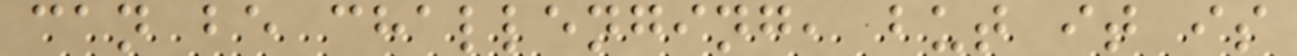can be challenging, but it is
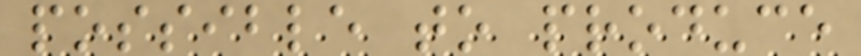possible to produce
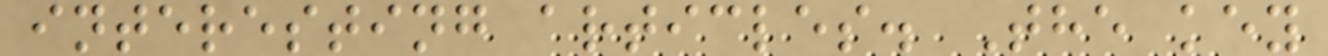interesting articles. The key
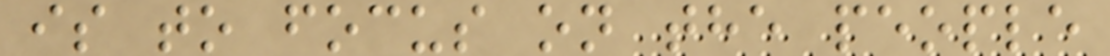is to focus on the people
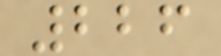226
